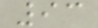93
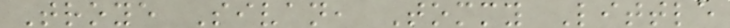Troye Sivan, Tommy Little
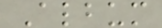Album
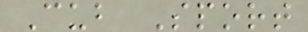Cub Sport
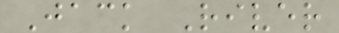Jack River
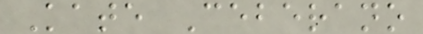Kate Ceberano
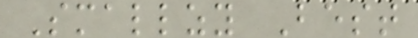Smallzy Best
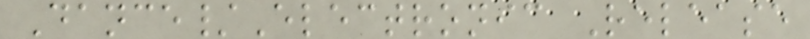Dance/Electronic Release
